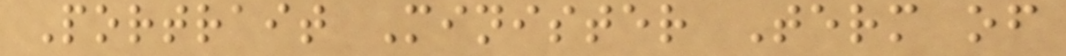Portrait Minister Term of
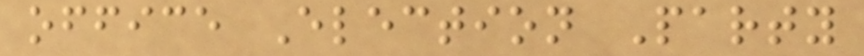office Election Party
